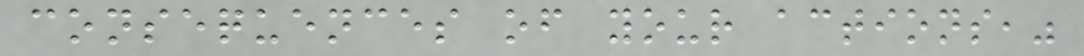consequences of your actions,"
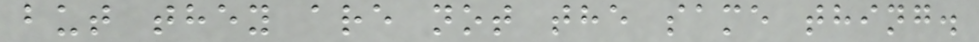but they are not the same thing.
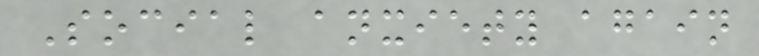Social anxiety again
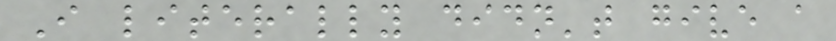I literally didn't give a
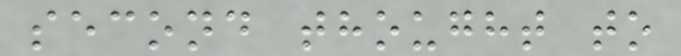second thought to
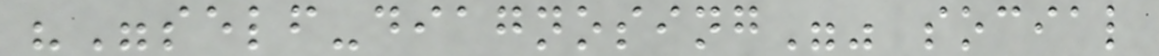""self-diagnosing"" social
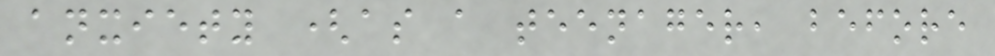anxiety (as a teenager, before
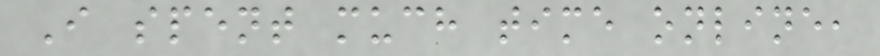I spent much time online,
